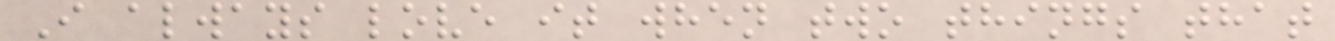I always love it when two things that
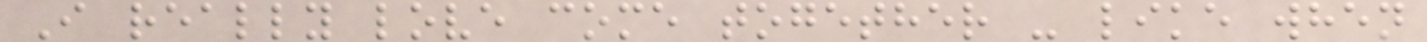I really love come together - like when
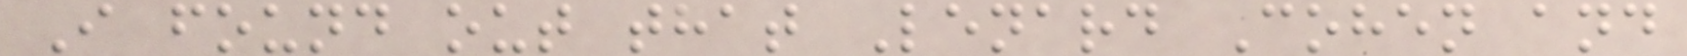I found out that Lenard Cohen and
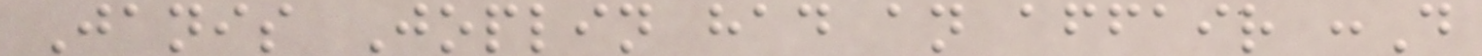Janis Joplin had an affair :D
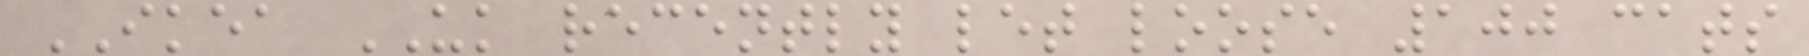IKEA UK recently let loose 100 cats
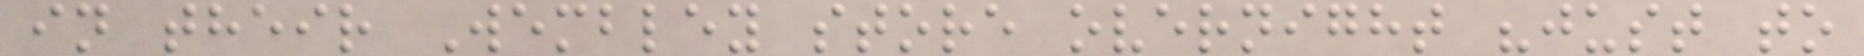in their Wembley store overnight "just to
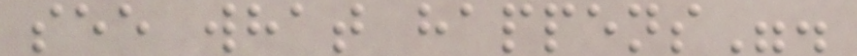see what happens".
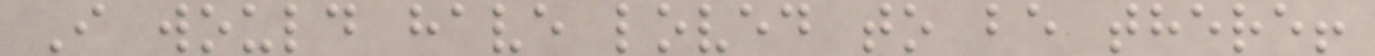I would have loved to be there!
